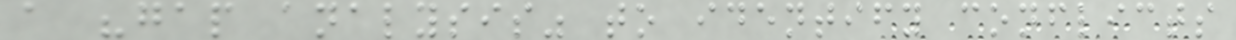a "gap analysis" to identify conflicts
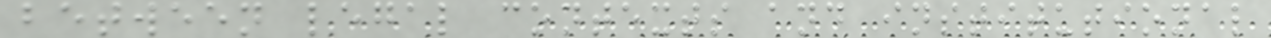between legal contexts and institutional
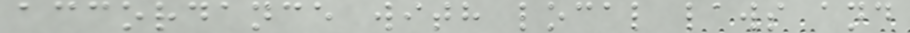accordance with local laws and
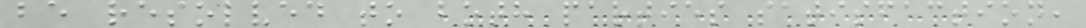be resolved to both parties satisfaction,
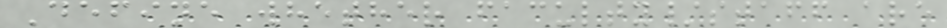Define whether faculty/staff are
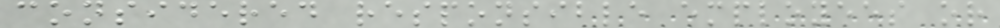considered responsible employees or
